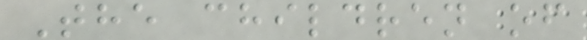The children of
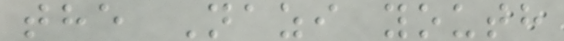the Nazi youth
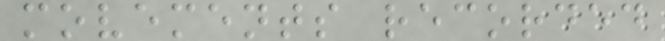movements recorded
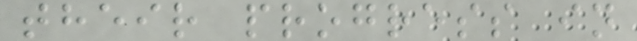their progress in
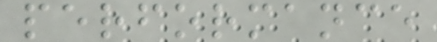performance
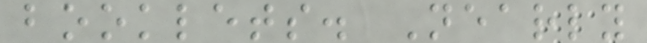booklets. Nearly
